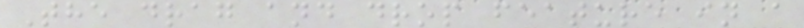The drag and drop feature in a
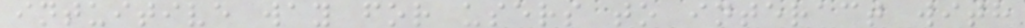intuitive way for users to interact with
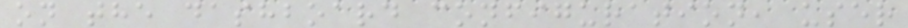on the dashboard configuration, user
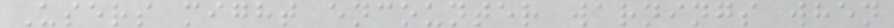Users might encounter warnings when
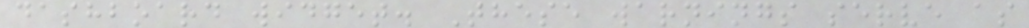dashboard widget. These warnings serve as
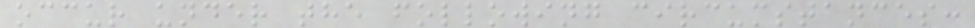occur under the following circumstances:
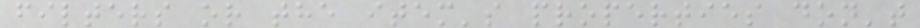filters or the item's properties don't
